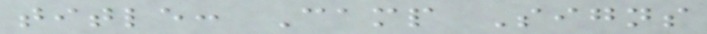title: Camp Signs
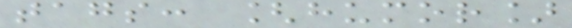tags: [humor]
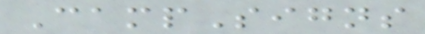CampSigns
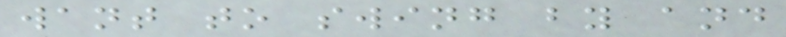want to swing by and
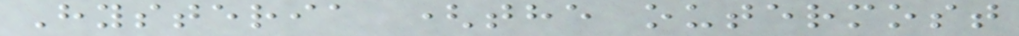Hysteria (the outermost
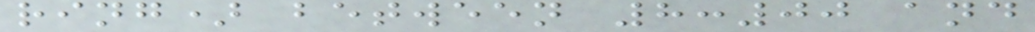ring) between 8:00 and
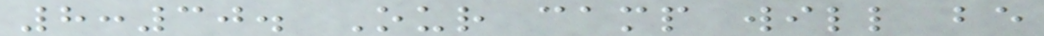8:30. Our camp will be
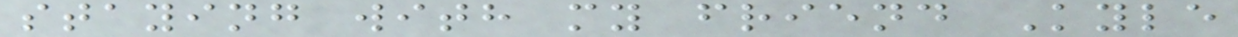staying with my friend Kyle
